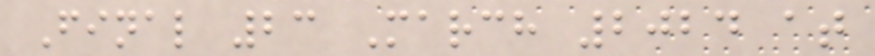Final 23 March 2024 at
